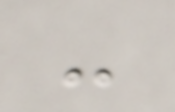-
